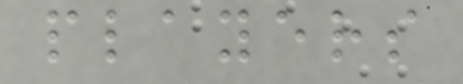players
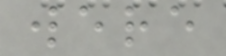were
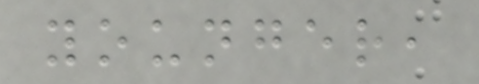younger,
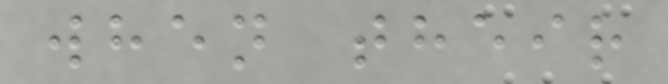when their
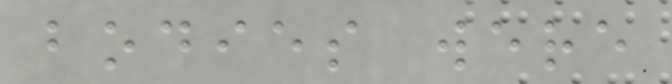bodies were
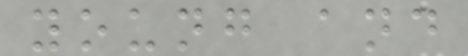young and
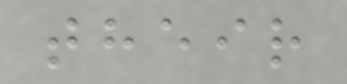their
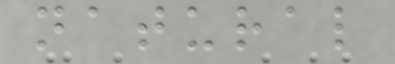natural
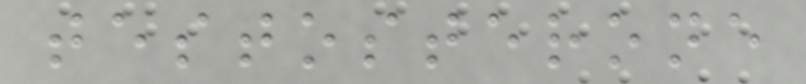testosterone
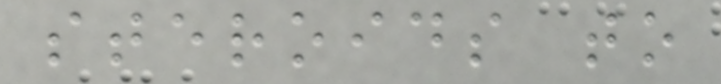steroids to
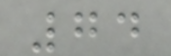74
